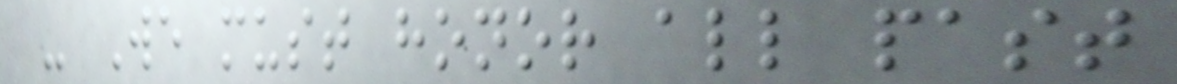- We must honor all past
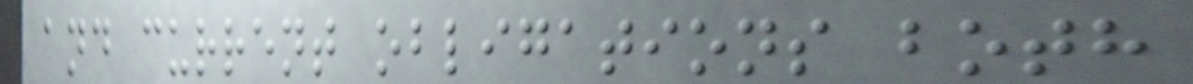and current obligations both
